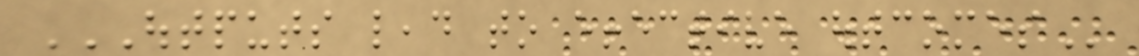OUTPUTS LEAD TO EFFECTIVE OUTCOMES
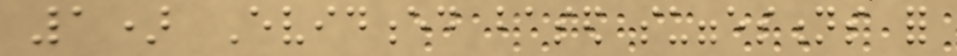1) Evidenced based suggestions for
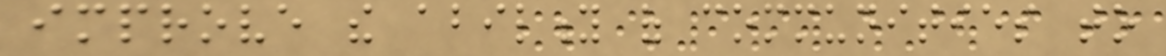improve the ability of communities to
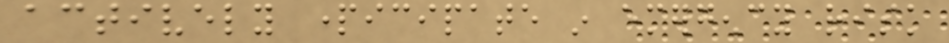actively participate in emergency risk
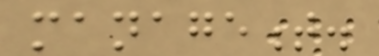management.
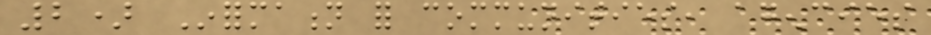2) Information for communities, agencies
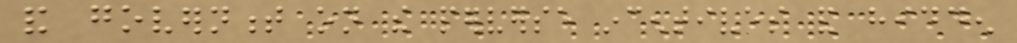and government on the perverse incentives and hidden
